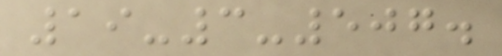19-3-507.
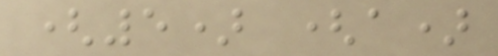(5) (a)
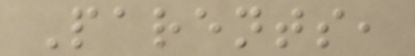Parents,
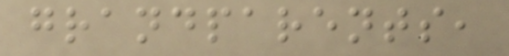grandparents,
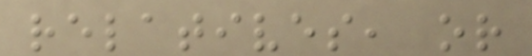relatives, or
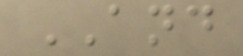AND
